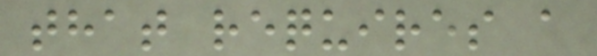that requires a
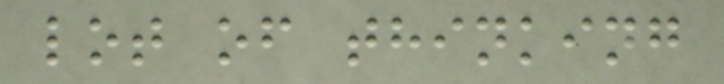lot of thinking
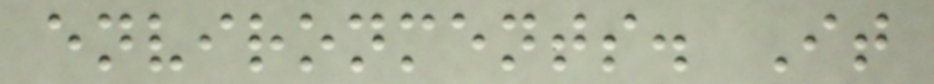environments. It
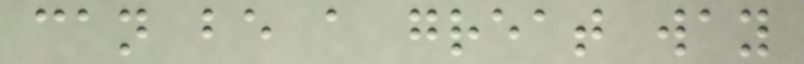can be a great way
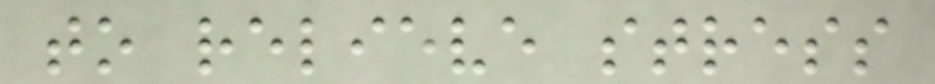to relieve stress
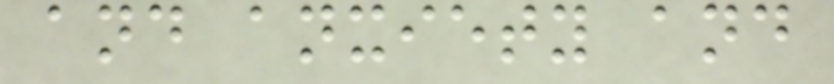and anxiety and
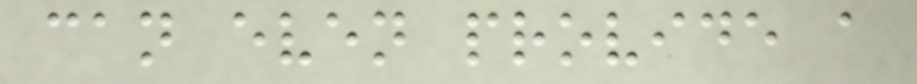can even provide a
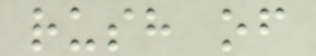rush of
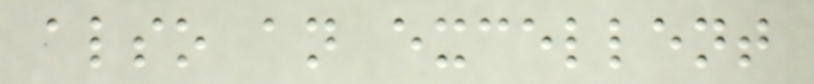also an excellent
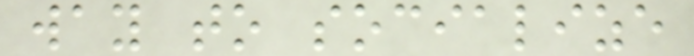way to socialize
